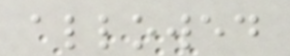allowed
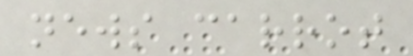news carrot
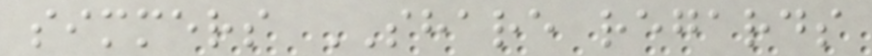simmers SHARE regards
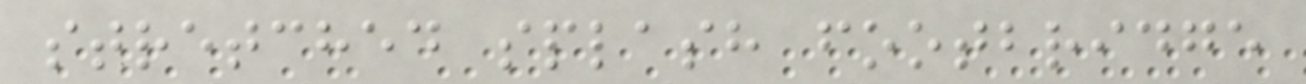stretched splash footbridge
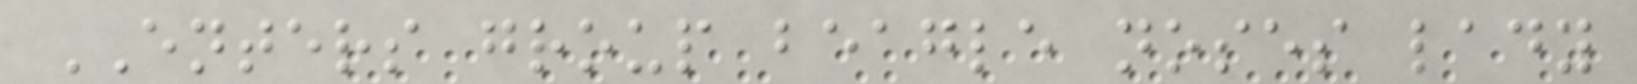ENTERS group beagle noses lady
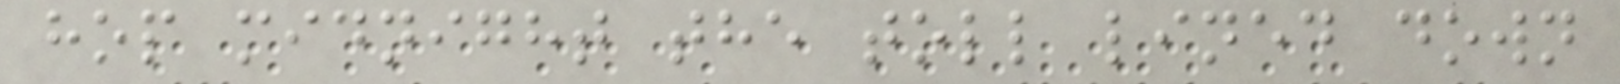hop midnight the toll lined down
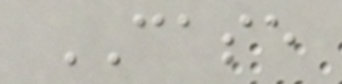CASE
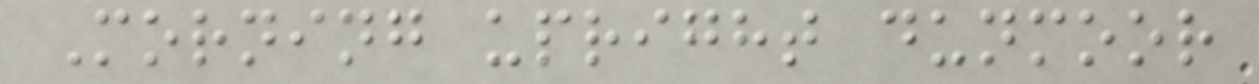Morning upright dunmoor
